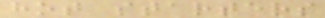hot starters
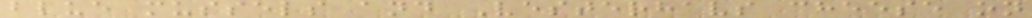blue mussels and Vesterhavs cheese on
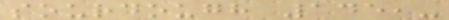sourdough 145,-
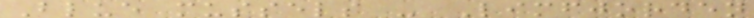Blue mussels - Limfjorden
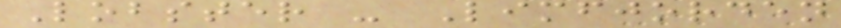Lobster - Limfjorden
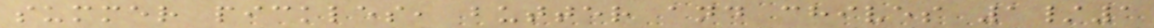summer pickles, butter and chives 1/1
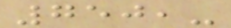750,-
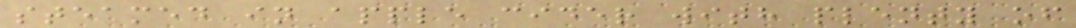steamed in apple cider with plenty of
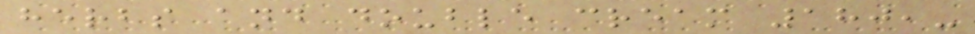herbs and double cream 180,-
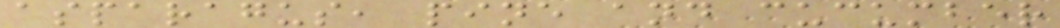asparagus, pine and cucumber
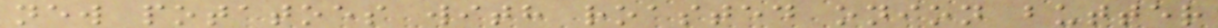new potatoes with roasted onion butter
